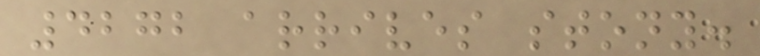4272 arrives stony.
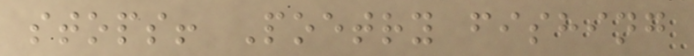stops! Poetry fishing
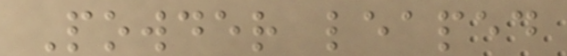Powder leaped
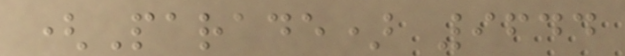(Parade) 9644
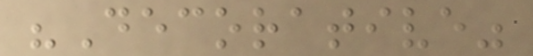"Decorative"
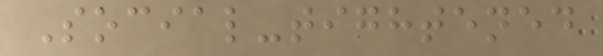Social-tightened
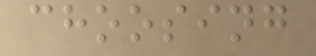choosing
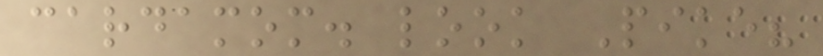cardamom. look Pike?
